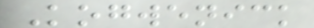Kogwenick
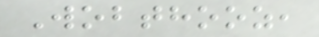Wobthooz,
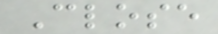Close
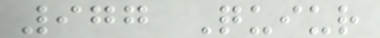977 Quiur
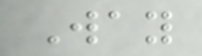Way
